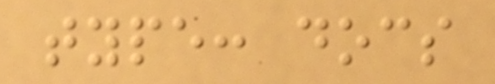type: docs
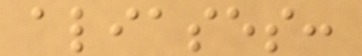aliases:
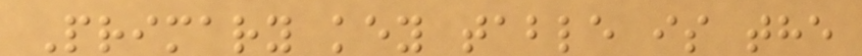Primary key table is the
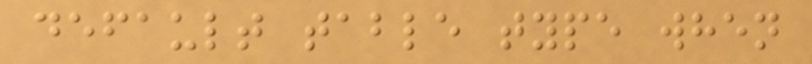default table type when
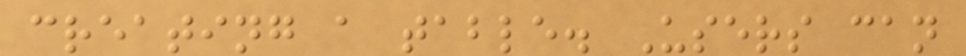creating a table. Users can
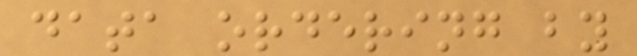data ordering by
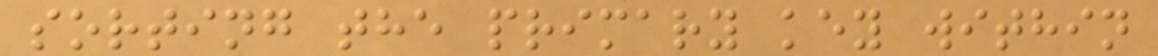sorting the primary key within
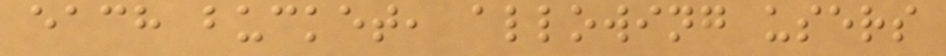each bucket, allowing users
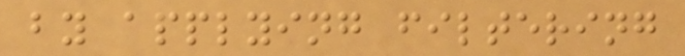by applying filtering
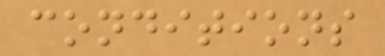conditions
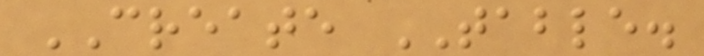CREATE TABLE.
